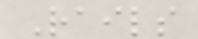Rails
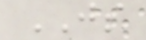JS
